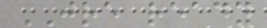JRE ready
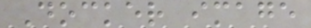Docker image
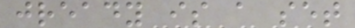jready is a set
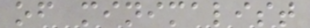of minimalist
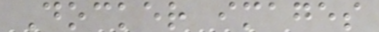Docker images
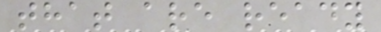that are ready
